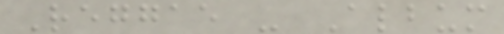Reggae - Album
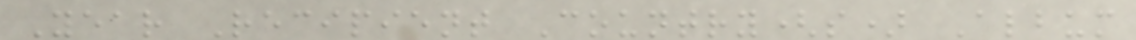Year Recipient Country(s) Album
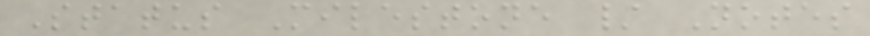Status Milestone / Notes
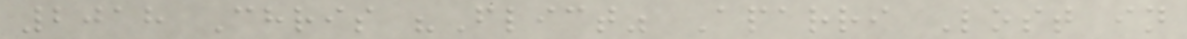2018 Chris "Flict" Aparri Lost in
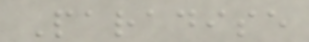Paradise
